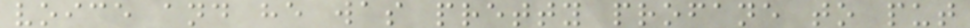voice and he was pretty profane to put
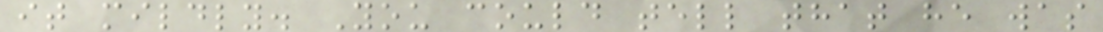it mildly. You could tell that he was
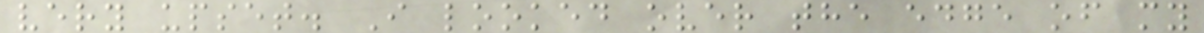very upset. I looked over the edge of my
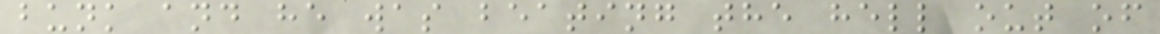bunk and he was beating the hell out of
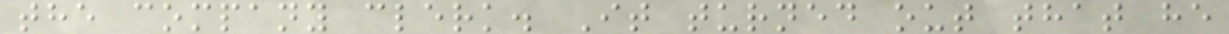the company clerk. It turned out that he
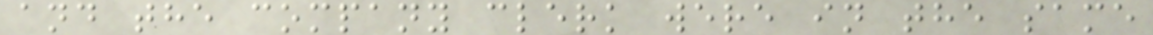and the company clerk were in the same
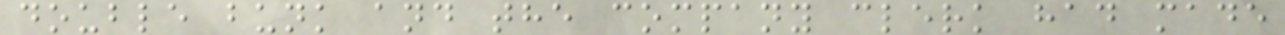double bunk and the company clerk had made
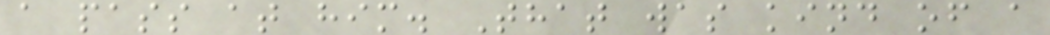a pass at him. That was kind of a
